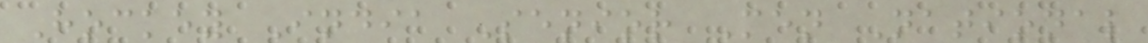Hockey India Senior Men National
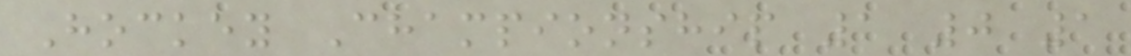Hockey Championship 1 0 1
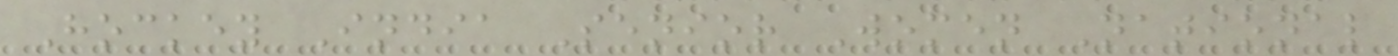Hockey India Senior Women National
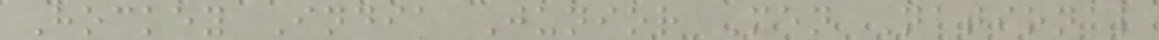Hockey India Junior Men National
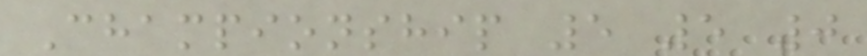Championship 5 5 0
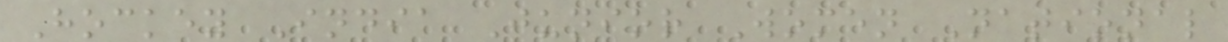Hockey India Junior Women National
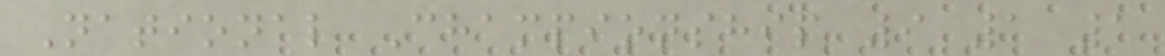National Championship 9 1 1
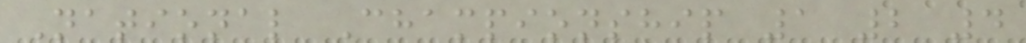National Championship 1 2 4
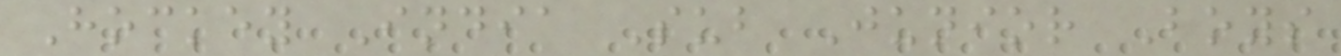Hockey India Sub Junior Boys
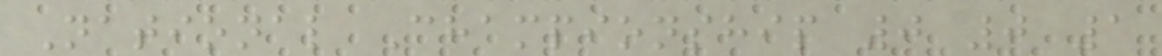National Championship 0 0 1
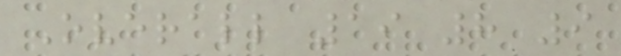Overall 19 8 9
